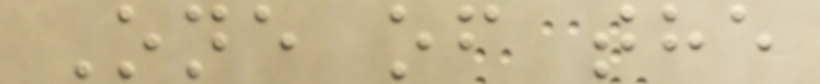One of the
